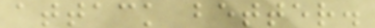attack better.
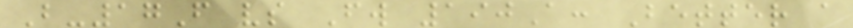B-17F vs Fw 190A: Better a
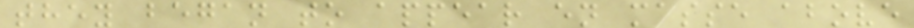they began to appear en masse above
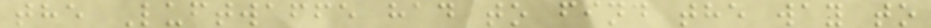the Luftwaffe had to find the way to
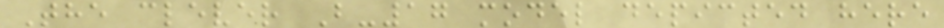The clever B-17 model depicted here
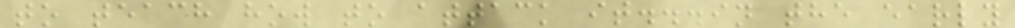to teach how to attack it...in the early
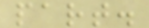part.
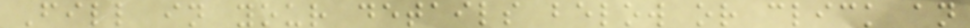Fill in your details below or click an
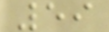59
